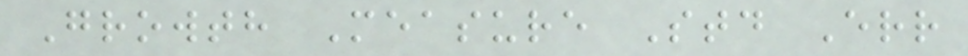Growth Measure Std Err
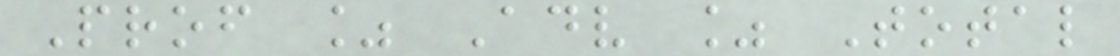Prof % Adv % Total
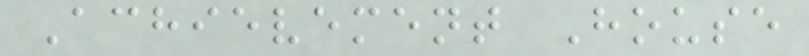Achievement House
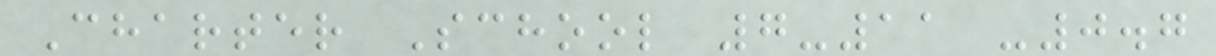Charter School 7-11 -0.7
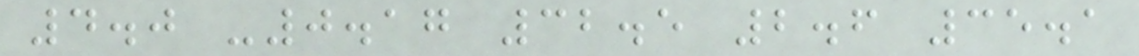4.0 -0.17 32.5 2.6 35.1
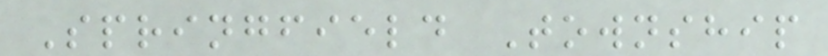Springfield Township
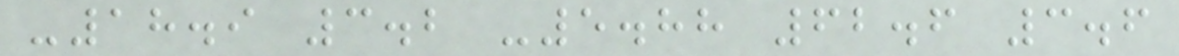-18.9 3.2 -5.88 62.6 3.6
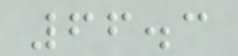66.3
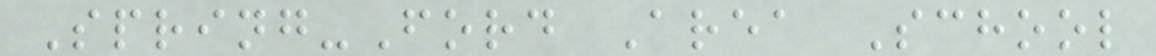Spring-Ford Area School
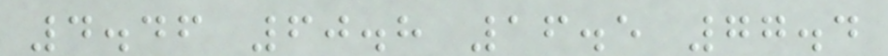4.46 60.8 16.5 77.4
